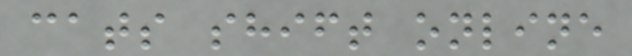cats shift online
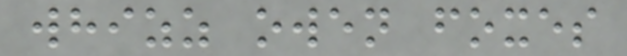whizz owen foxes
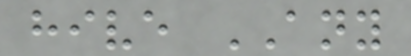hive ANY
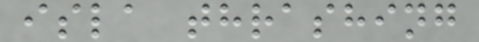isla thrashing
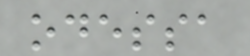odessa
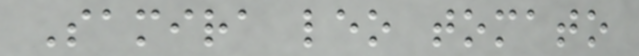Samira leo tomato
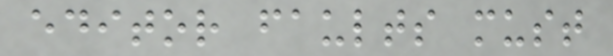editor faults must
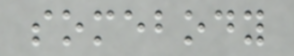somebody
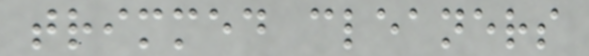trimmed cleaners
